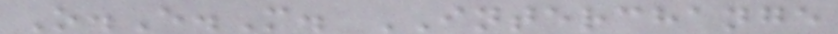O.E.M. INTERCHANGE
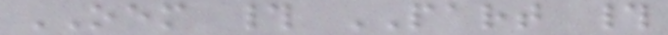OEM # PART #
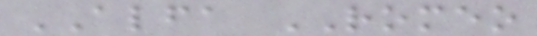ALFA ROMEO
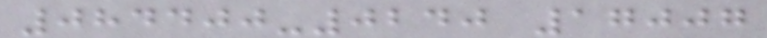084400-0240 17007
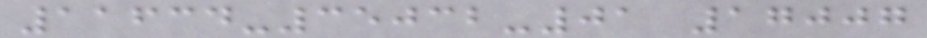11634-35032-01 17007
